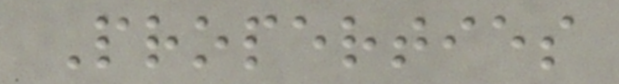Properties
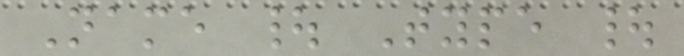Name | Type |
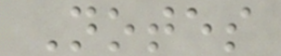Notes
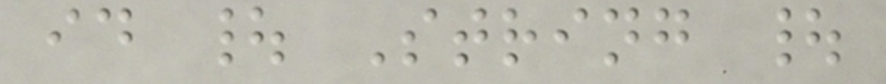id | String |
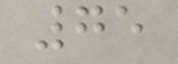75
